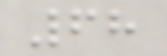68
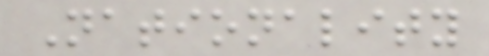Nationality
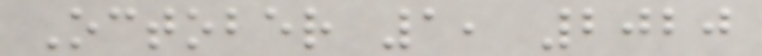October 1, 2020
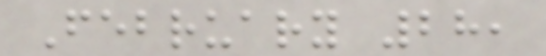February 28,
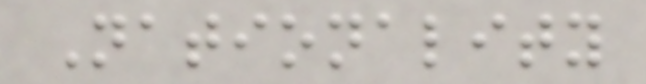Nationality
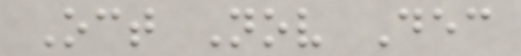Oct Nov Dec
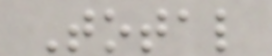Total
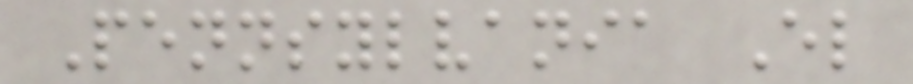Pennsylvania El
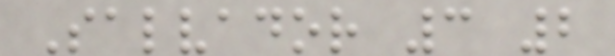Salvador 3 2
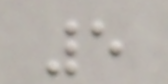5
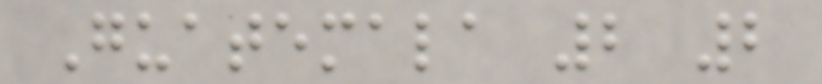Guatemala 2 2
